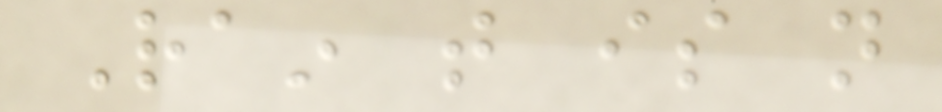Rain that is not
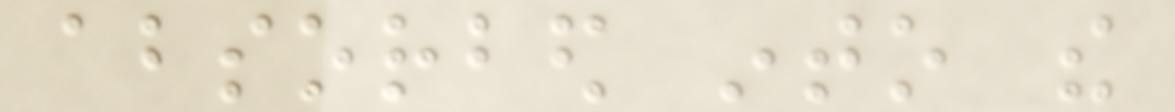absorbed into the
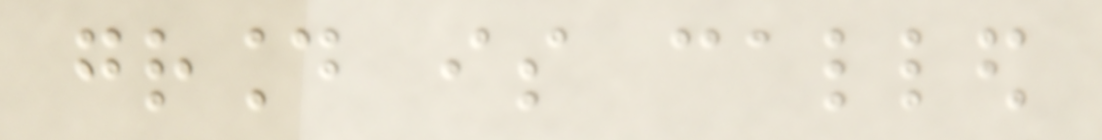ground is called
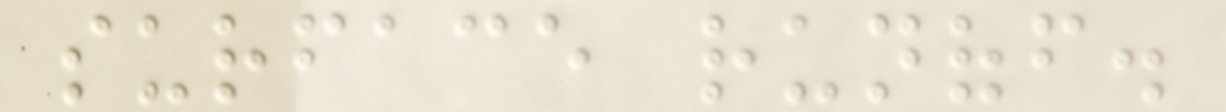surface runoff.
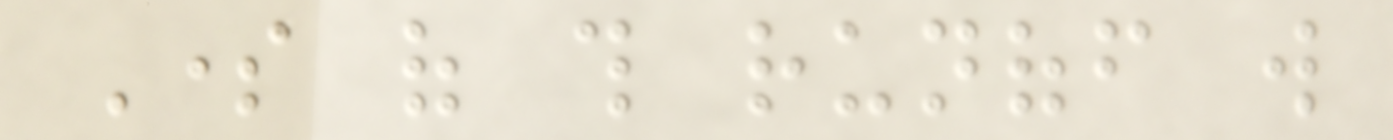Some of this runoff will
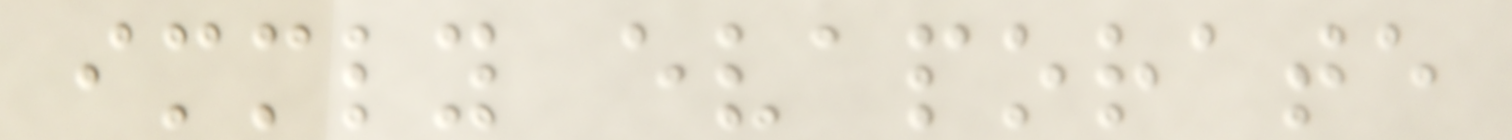immediately evaporate
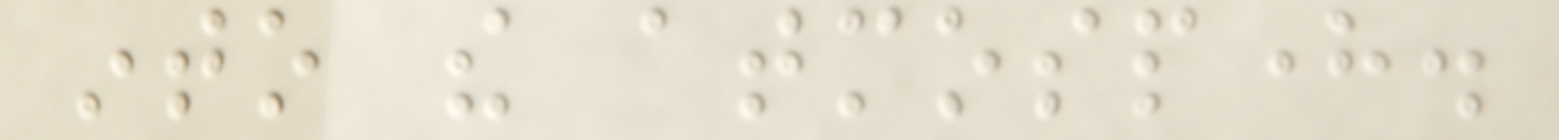into the atmosphere.
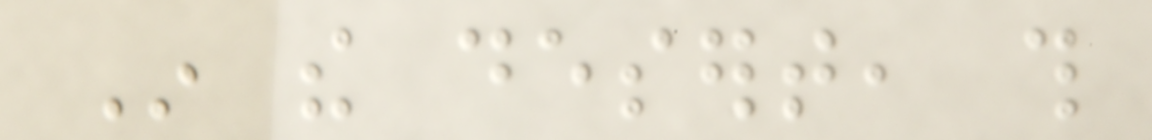In the desert, this
